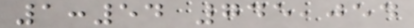1:54 745,054
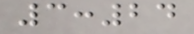3:24
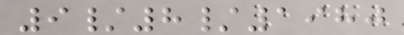9/8/1980
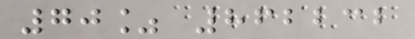70% 862232
